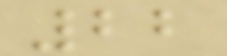22
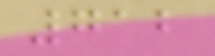712
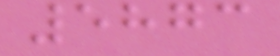5873
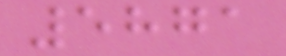5871
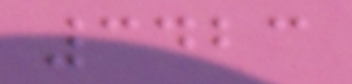3423
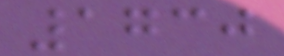1730
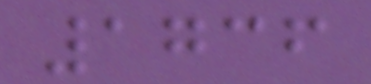1736
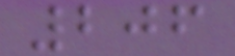206
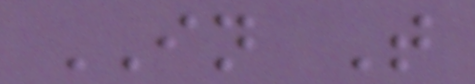IN T
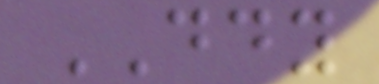DDY
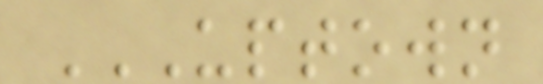UPTOWN
